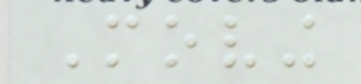Moving
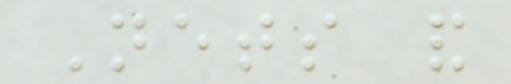Nets and
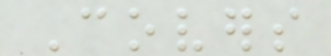Covers
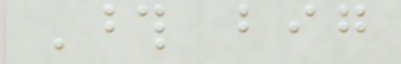Those big
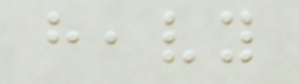heavy
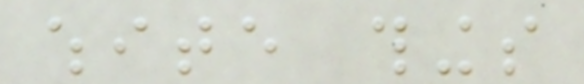white things
